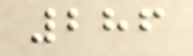286
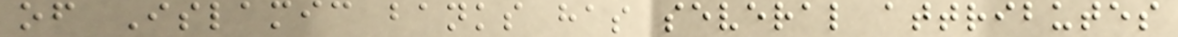of Islamic banks has several attributes
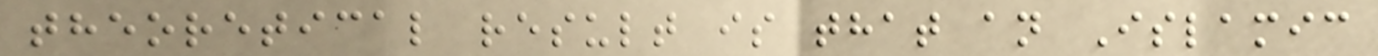theoretical result is that an Islamic
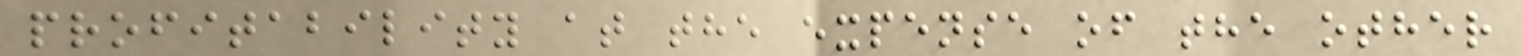profitability at the expense of the other
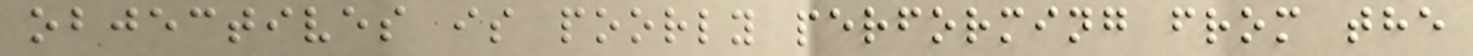objectives is poorly performing from the
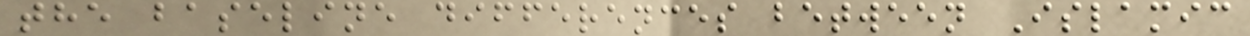the baseline differences between Islamic
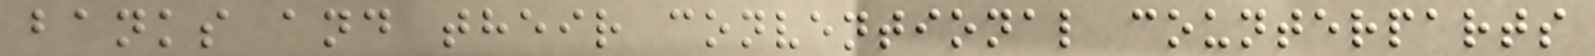banks and their conventional counterparts
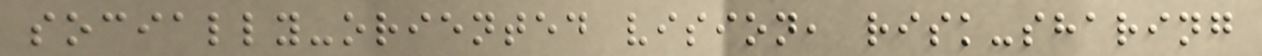socially-oriented vision, risk-sharing
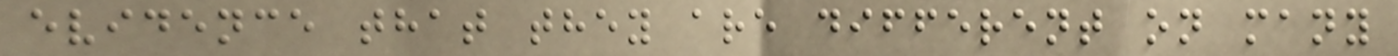evidence that they are different on many
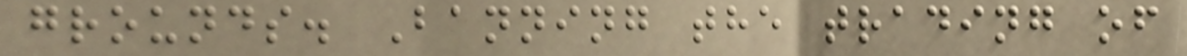grounds. Banning the trading of
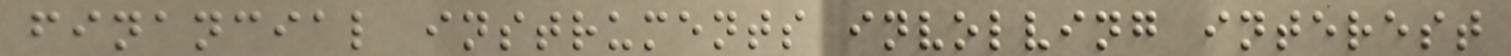financial instruments involving interest
